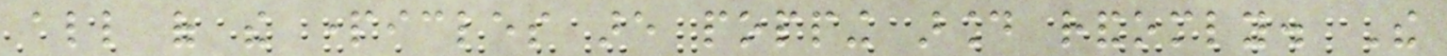all of the particles are popping around randomly. The
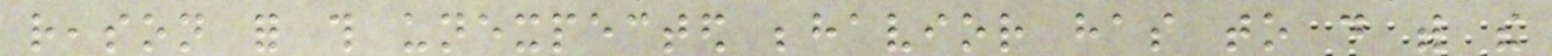reason for this unexpected behavior has to do with the
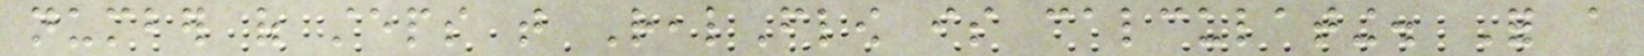number of steps that RealFlow is calculating. For a
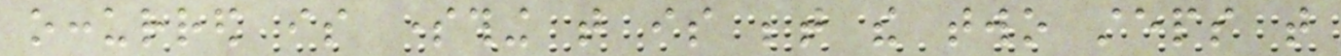occurred is something that is between the two steps that
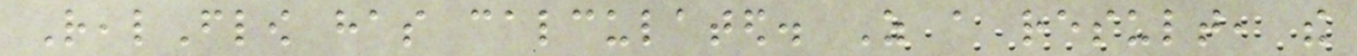RealFlow has calculated. As a result, the
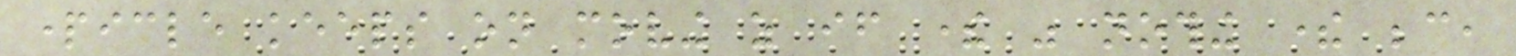particle keeps on moving as if there was nothing there because,
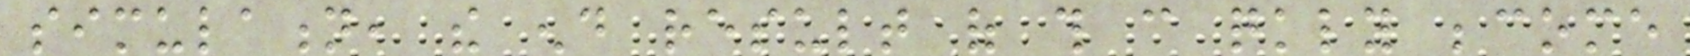simulation, the end result of this can quickly become
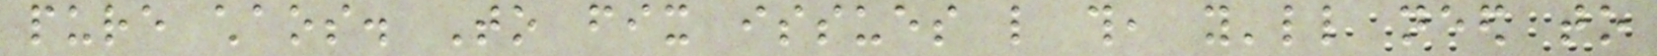pure chaos. To fix issues like this, you'll need to
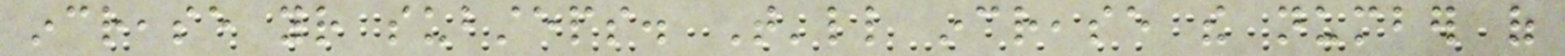increase your substeps. That'll increase the number of
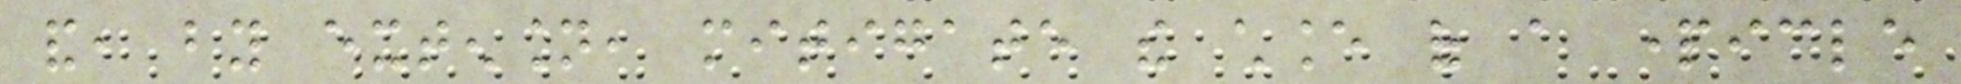and, by extension, mitigate the chance of a particle
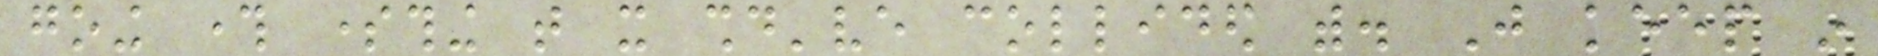going through something that it should've collided with. Just keep in
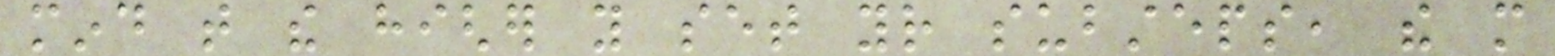mind that the higher you set your substeps, the more
